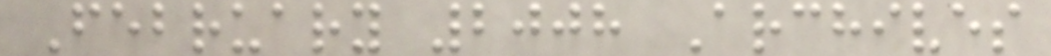February 2008 Archives
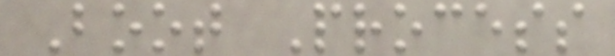Boot Process
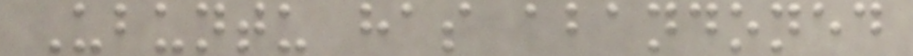Ubuntu has abandoned
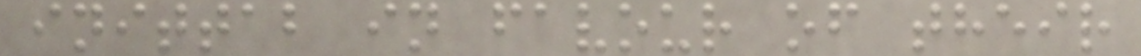inittab in favour of their
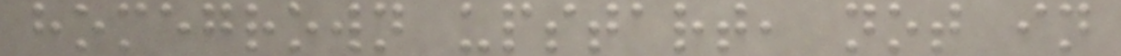homegrown upstart, not in
